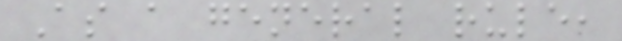As a general rule,
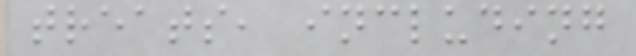treats, including
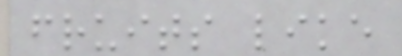fruits like
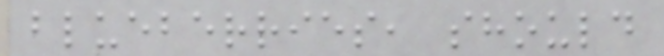blueberries, should
